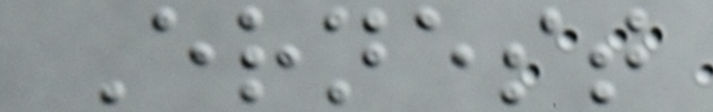Ernest
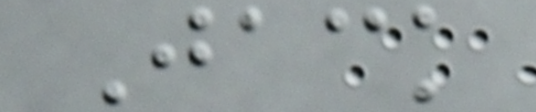Jack
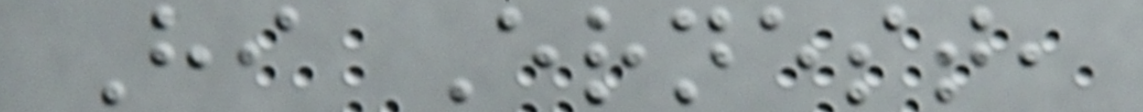Hi Ernest,
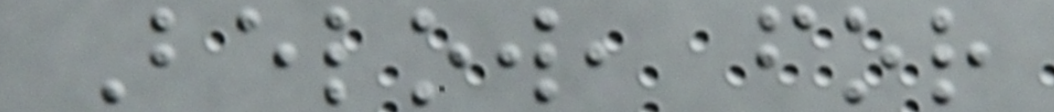Below, for
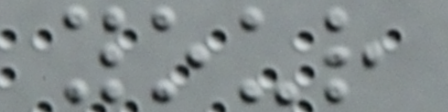your
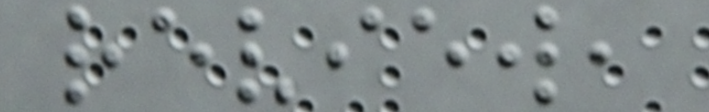review,
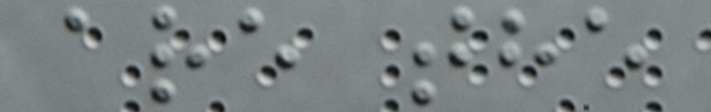are the
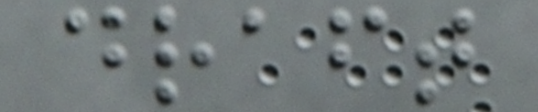draft
